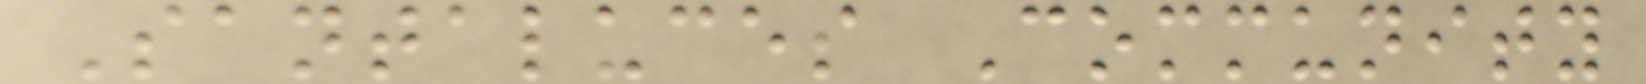Santaluces Community
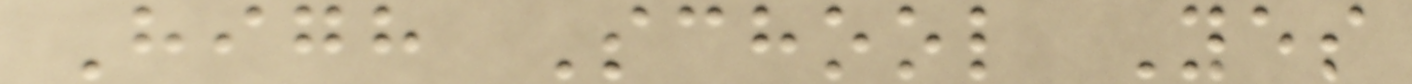High School Yes
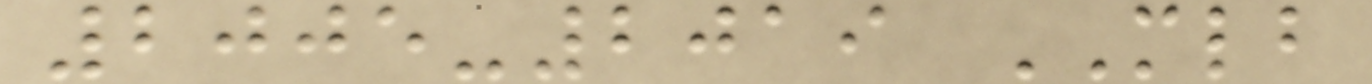2005-2019 MLB
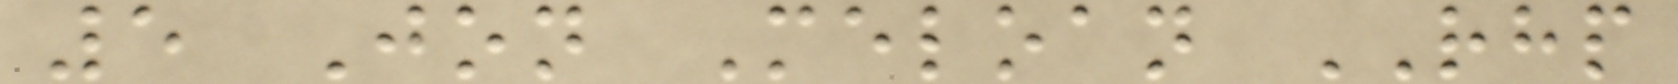5 Jon Meloan RHP
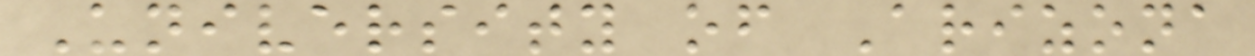University of Arizona
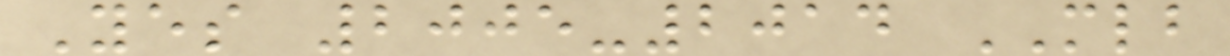Yes 2005-2014 MLB
